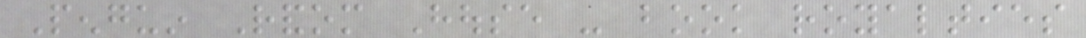Penguin Random House - book royalties
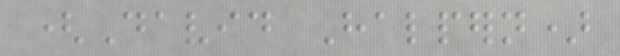(David Halpern)
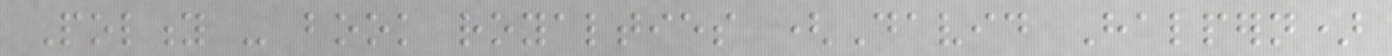Polity - book royalties (David Halpern)
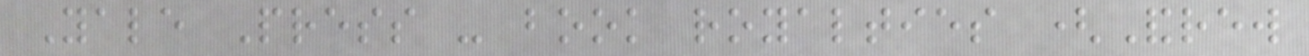Yale Press - book royalties (Andrew
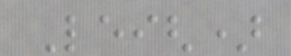Leigh)
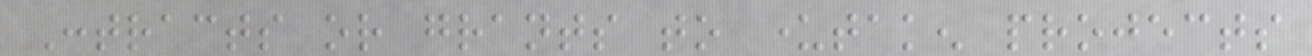Contracts or grants to undertaken projects
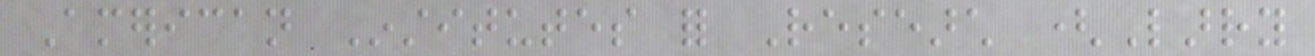American Institutes for Research (Larry
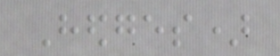Hedges)
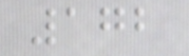172
